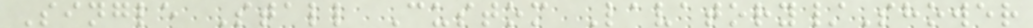Single Stall Custom Lavatory/Shower
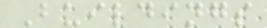Buildings
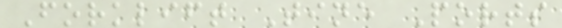Forklift Tine Ports
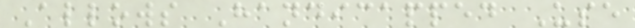Allows Handicapped Use
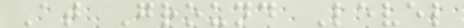At Ground Level
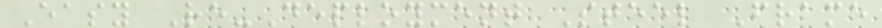Easy Re-Deployment Steel Frame
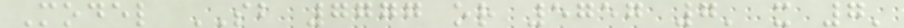Model SB 7777 or 5757 7' x 7'
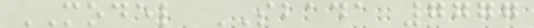MODEL SBADA 7777
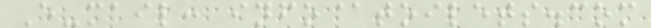E-mail: info@toilets.com
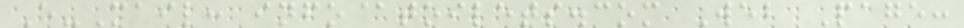E-Mail: info@toilets.com Web Page:
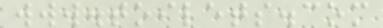www.toilets.com
